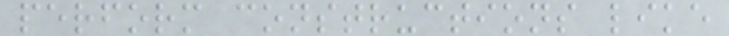perform constructions like
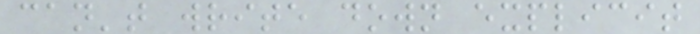can't write down explicit
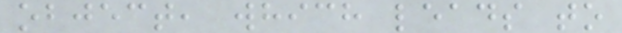object, which leads to
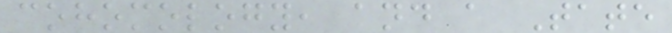cohomology, and a Tate
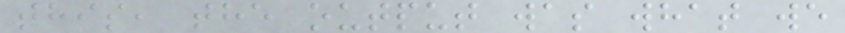this, the output was what we
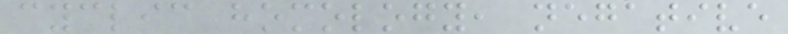cyclic homology, negative
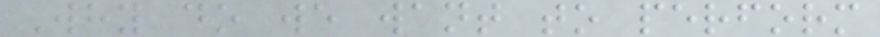Why do we want to perform
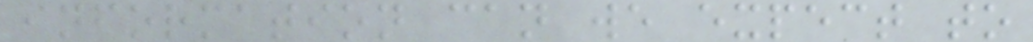information can we expect to
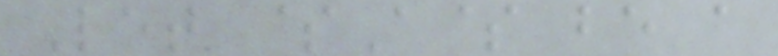Let $A$ be a
